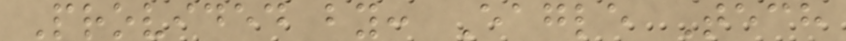Provided by: Eagle Tech
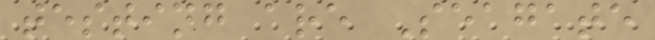testing are Seagate
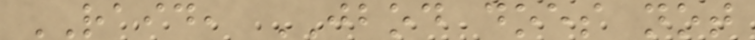RAID, JBOD does not
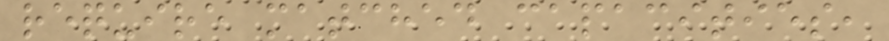require matched capacities,
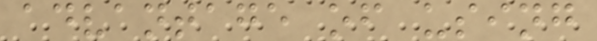advantage of using
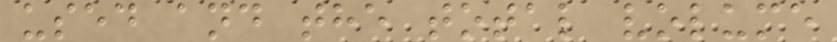used and the total volume
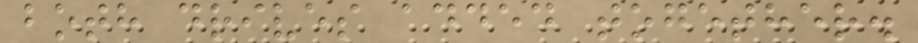both drives added together.
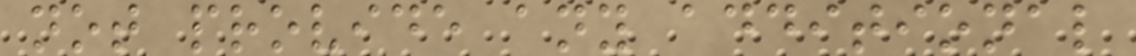not provide any additional
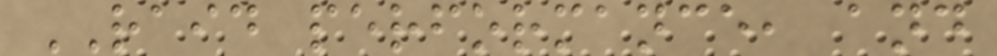RAID performance, and
